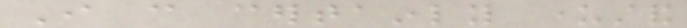I can certainly understand
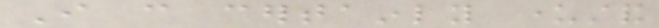I can certainly understand
